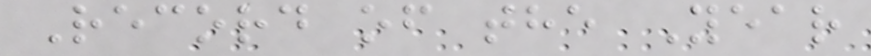Record of the Year
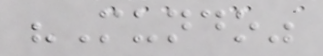"Mundo"
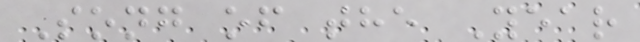Song of the Year
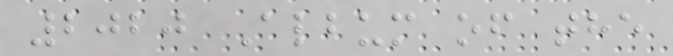2020 Album of the
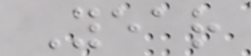Year
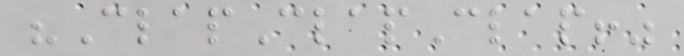"ClapClapClap!"
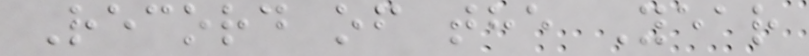Record of the Year
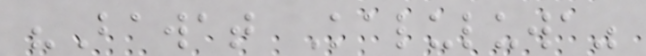"Bawat Kaluluwa"
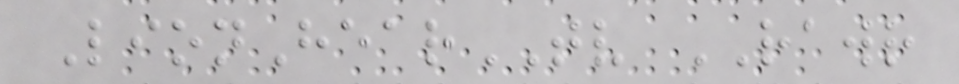LionHearTV RAWR
